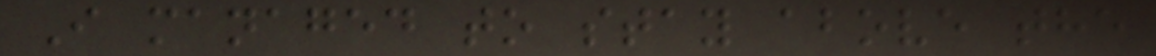I managed to stay above the
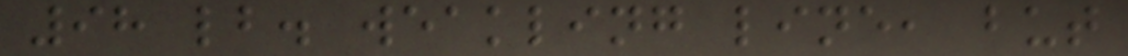98 lb. weakling line, but
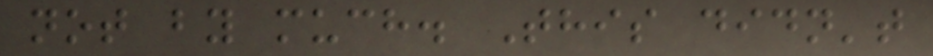not by much. This didn't
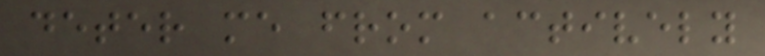deter me from actively
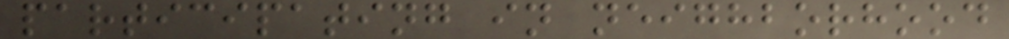participating in neighborhood
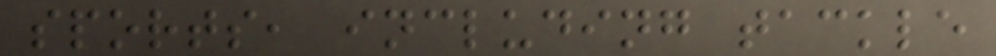sports, including tackle
